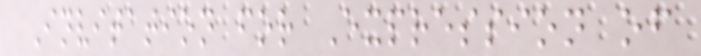Invitation for Expression of
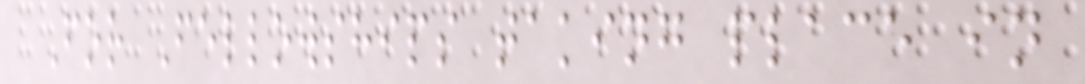For Fellowships taking place in
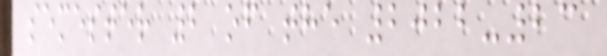semester 2 of the 2022-23
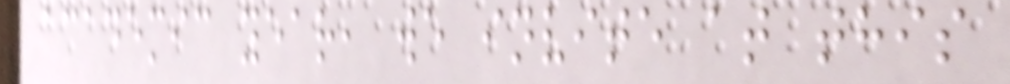academic year, we invite at this
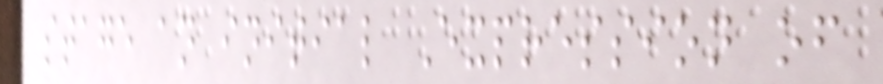stage an initial Expression of
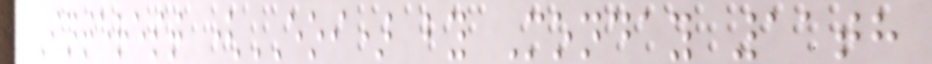Interest (EOI) by Monday 11th
